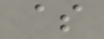$
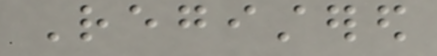Registered
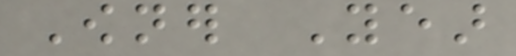Owner Year
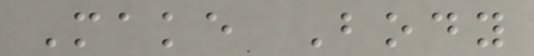Make Body
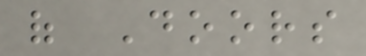of Doors
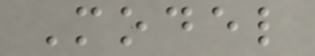Model
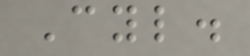Cyl.
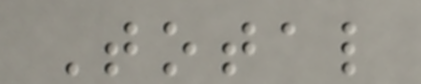Total
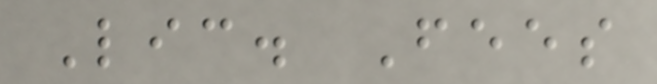Lic. Fees
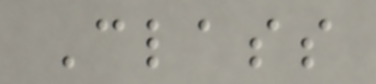Class
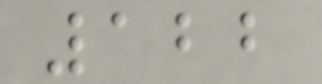122
